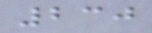230
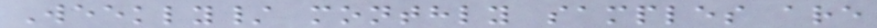Weekly/ monthly samples are
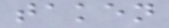taken
